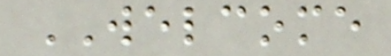WELCOME
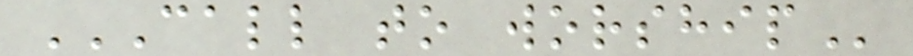CALL TO WORSHIP
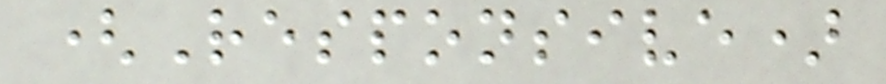(Responsive)
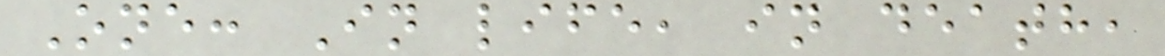One: In life, in death,
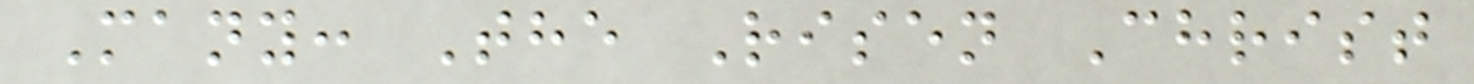Many: The Risen Christ
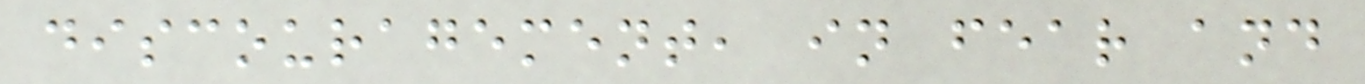discouragement, in fear and
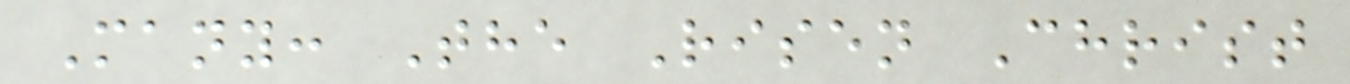Many: The Risen Christ
